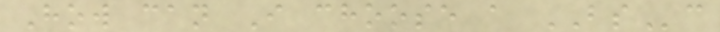How can I choose a BSc
